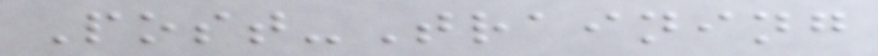Post-Training
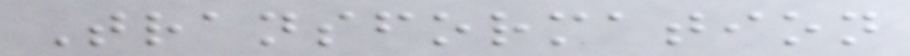Transformation
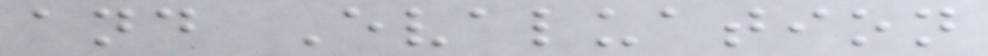and Evaluation
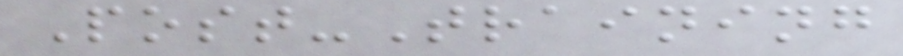Post-Training
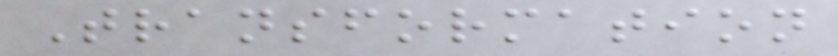Transformation
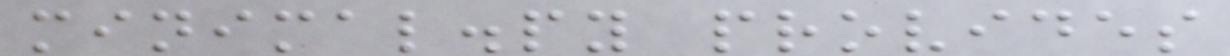minimal.py provides
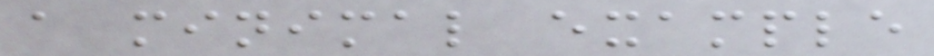a minimal example
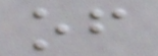of
